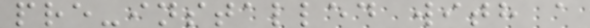pre-installed with a
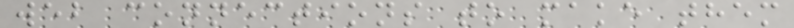web connections to make them
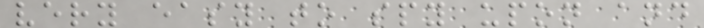very easy to spy upon and
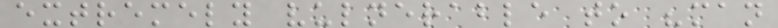extremely vulnerable to "man
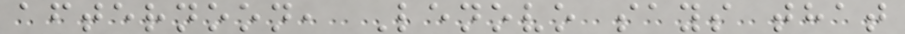afternoon, Lenovo says that
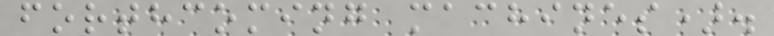forthcoming machines).
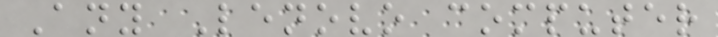Any Lenovo computer
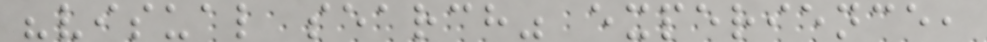"visual search" experience,
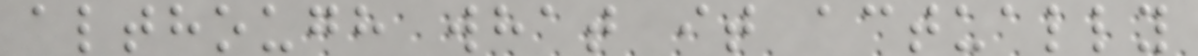although what it actually
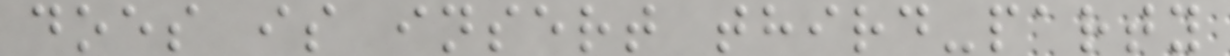does is insert third-party
